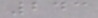243
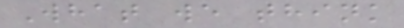What we think
